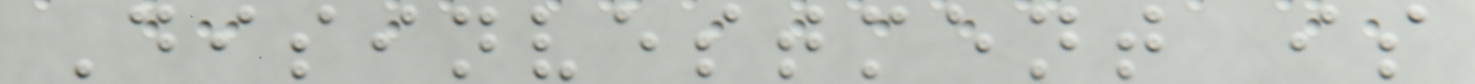Disinvestment is
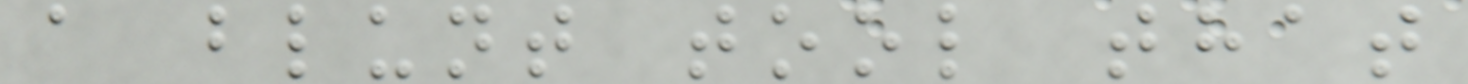a blunt tool that
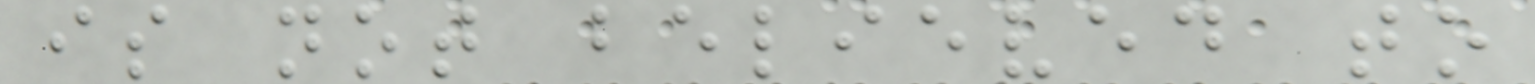is not believed to
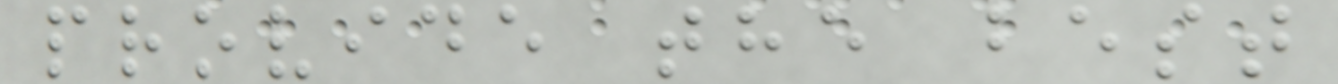provide the best
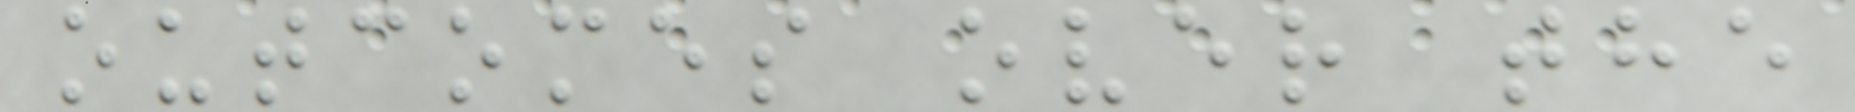outcomes over the
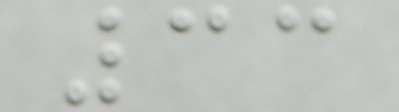33
